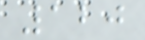120
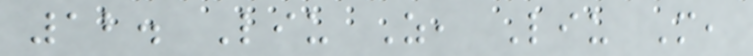12. Liu Z, Liu M,
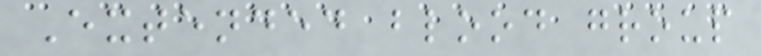Extended blood group
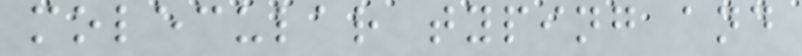molecular typing and
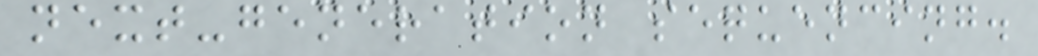next-generation sequencing.
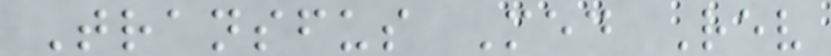Transfus Med Rev
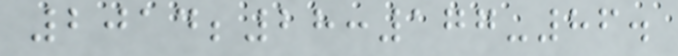2014;28:177-86.
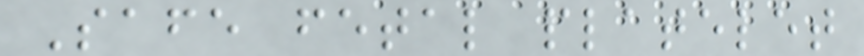Safe fetal platelet
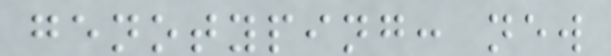genotyping: new
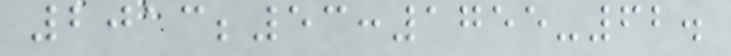2013;53:1755-62.
